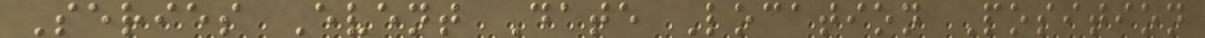Series Event Date Location Position
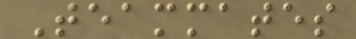Teammates
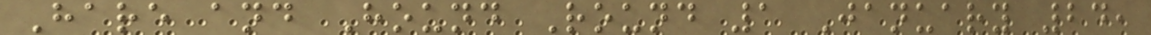Hare and Hound Round 1 January 24,
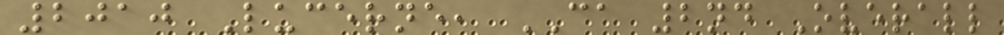2010 Lucerne, CA 2nd Overall
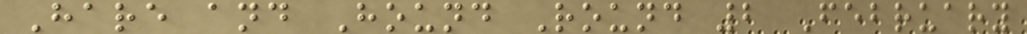Hare and Hound Round 2 February
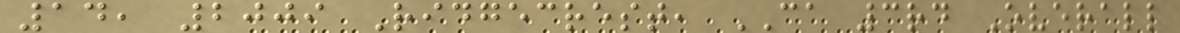14, 2009 Ridgecrest, CA 3rd Overall
